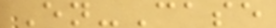En-Case
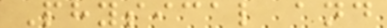Physical and
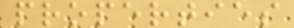properties
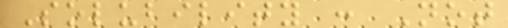Solubility : Not
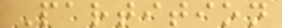Partition
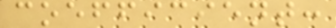coefficient:
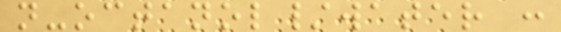n-octanol/water :
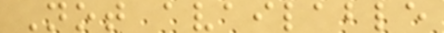Not available
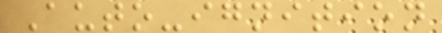Auto-ignition
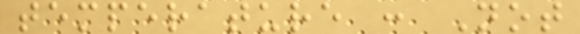temperature : Not
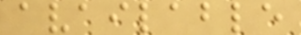available
